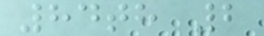84th 2
